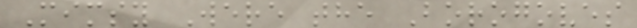Mimsy Were the Borogoves
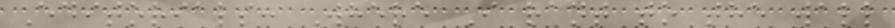Editorials: Where I rant to the wall
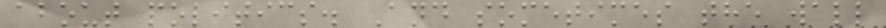about politics. And sometimes the wall
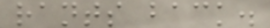rants back.
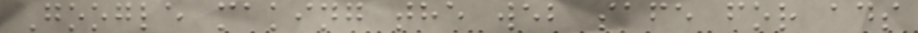Google making the web safe for ads
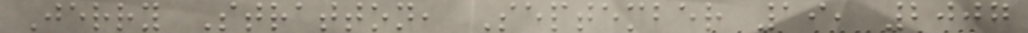Jerry Stratton, September 19, 2007
